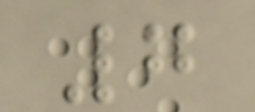7
